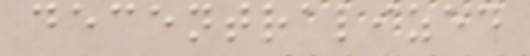decentralized
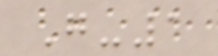G-1
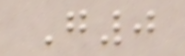G0
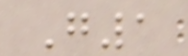G1
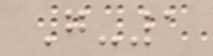G-1
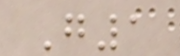G1
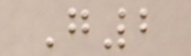G2
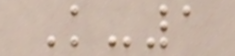K-1
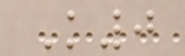K0
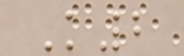K2
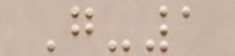G-1
